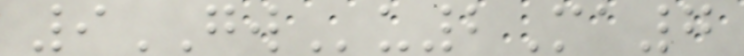9GWu2Ma7
